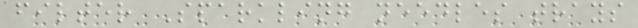filter Sparkling needles trays
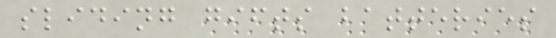sliding gifts batteries
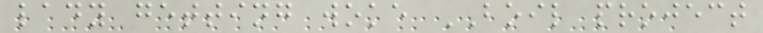lady getting woke BOIL project
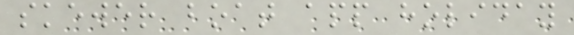skewer boat app holiday
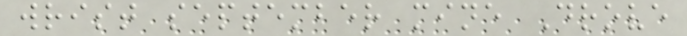wrist september mine Drove
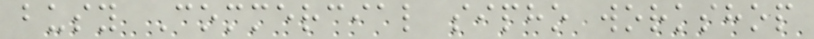busy Commercial sipho workshop
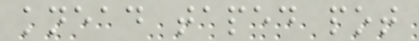knead taped pot
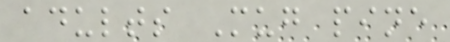adults Mug pine
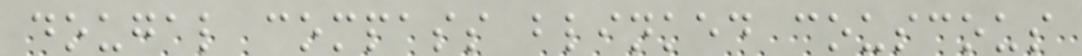dougal compass blinked couscous
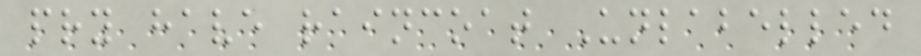pry have raincoat Unlabelled
